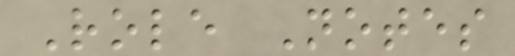Role Notes
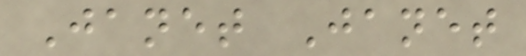Janet Janet
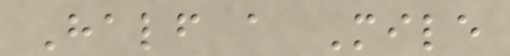Half a Mile
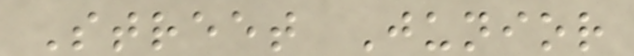Street Junior
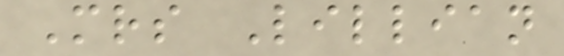Mrs Lillian
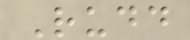Rudd
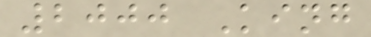2000 King
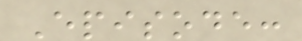Episode:
